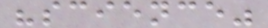"science"
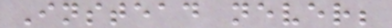Instead never;
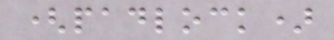(padlock)
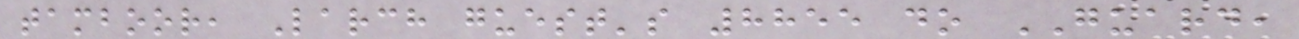tamboor, Larch guest's 8855 do GUARD,
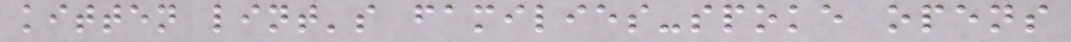kitten lint's families-spoke opens
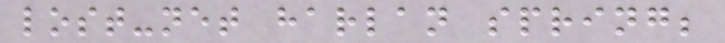lost-net harlan spring;
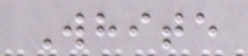White
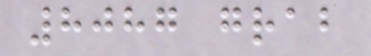8087 grab
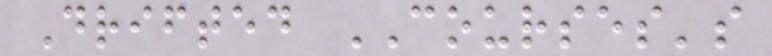Drifted COURSES's
